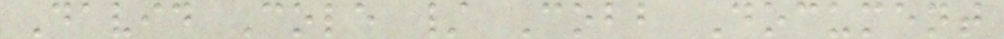David Cole / Cobb Document
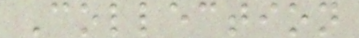Collection
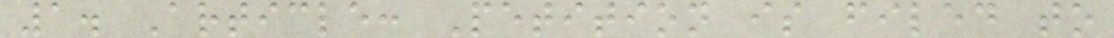1. Article: Petition is filed to
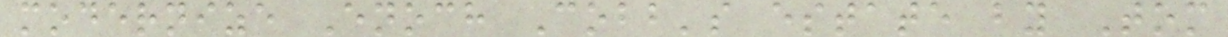modernize Enoch Cobb's estate by Tom
